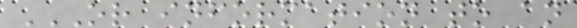OR INFORMATION TO AN
